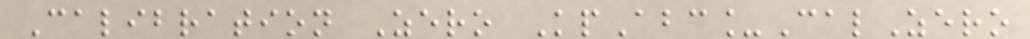Calibration Zero KpAbc_CalZero
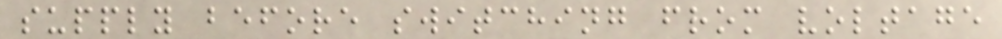supply before switching from voltage
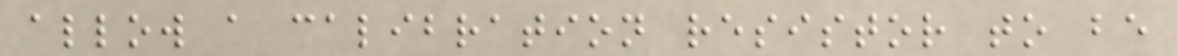allow a calibration resistor to be
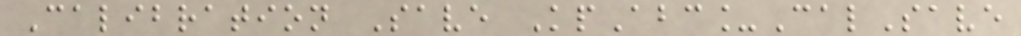Calibration Save KpAbc_CalSave
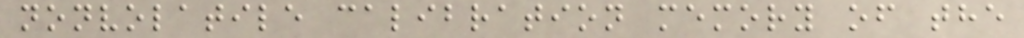nonvolatile calibration memory of the
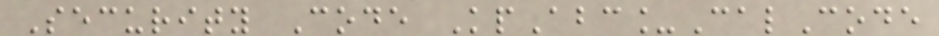Security Code KpAbc_CalCode
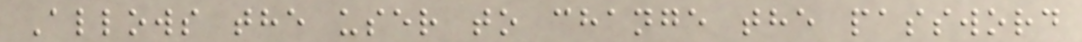Allows the user to change the password
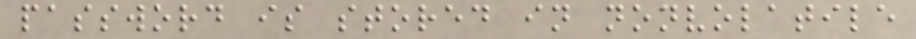password is stored in nonvolatile
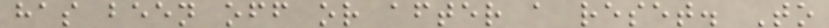has been off or after a reset. To
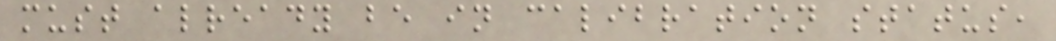must already be in calibration status,
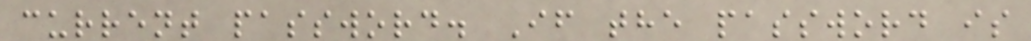current password. If the password is
